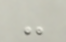-
